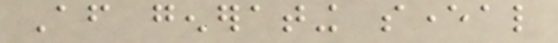After generating several
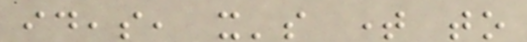ideas, it's time to
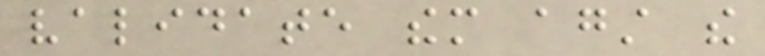validate them against the
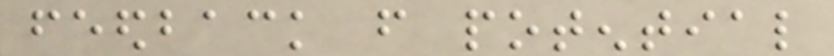feedback from potential
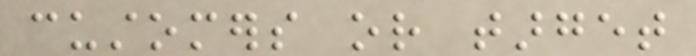customers or target
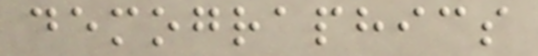demographics
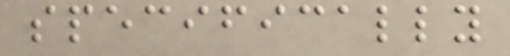specifically
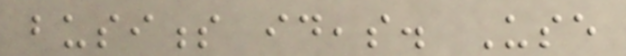business ideas. Use
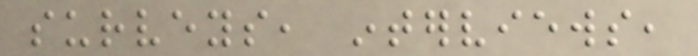surveys, interviews,
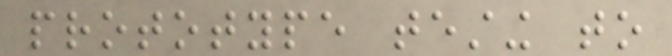prototype testing to
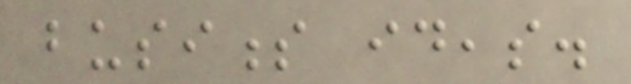business ideas.
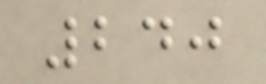240
